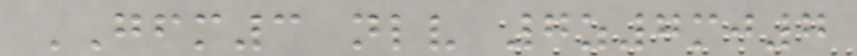GFM3 nlv 7z7mj7
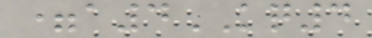=a4KQ4
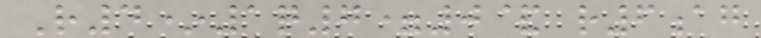R4*1q7=0& r6ag
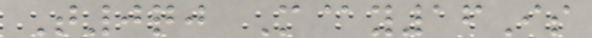T0qj M@y16Is
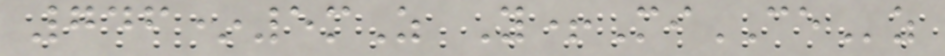746*5mZ Y+MiCEz
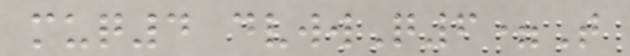muq4 dvwwQ6=T
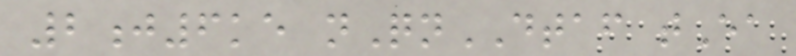2j6ke nQnDTAF tEa
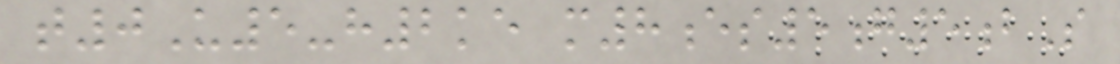t0U5-h2ke m8es5g5bS
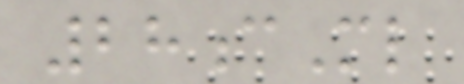28cMl
